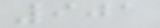901
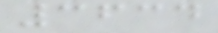3634
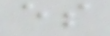es
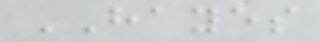HAYES
